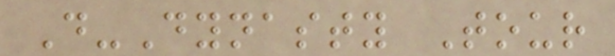D-Dynasty Tour
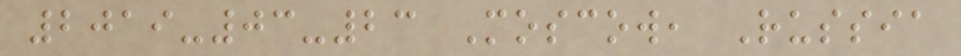2019-03-23 Moscow, Russia
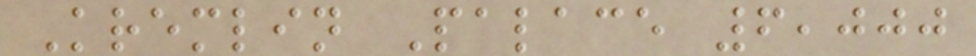Kremlin Palace 6,000
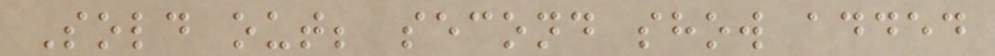Sold out; second show added
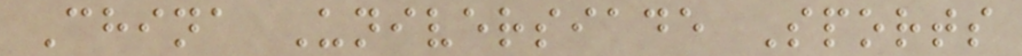China Universiade Sports
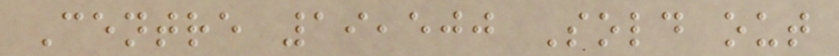Centre 19,500 Sold out
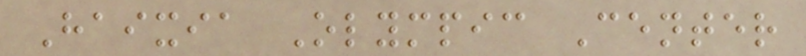Haixia Olympic Center
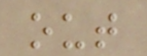out
